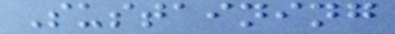Sustaining
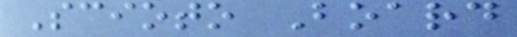Scioto Board
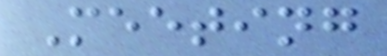Meeting
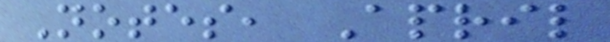Notes, April
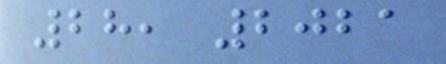28, 2021
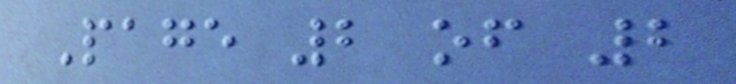Page 2 of 2
